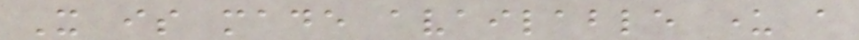It is made available under a
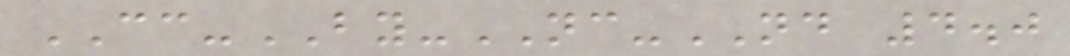CC-BY-NC-ND 4.0
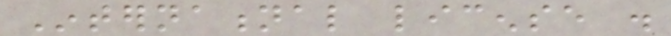International license .
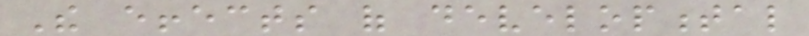The effects of developmental
